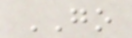GO
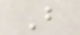B
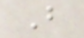B
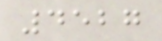4527
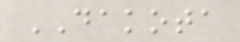DAKOTA
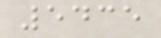5435
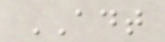ADT
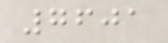7601
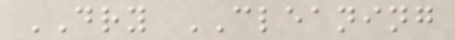DRY CLEANING
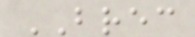BREC
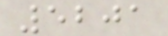5201
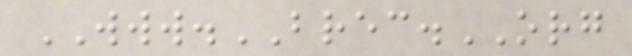WWW.BREC.ORG
